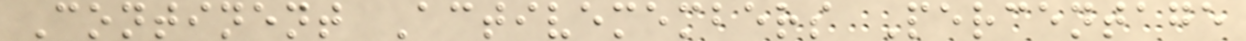Continent Activemembers Percentage
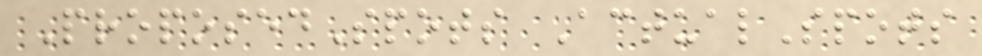ProposedSpots ActualSpots
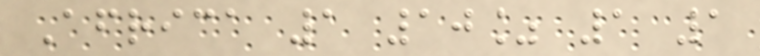Africa 1 10% 1 1
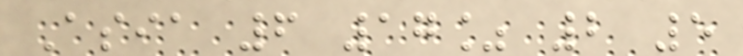Asia 6 17% 2 5
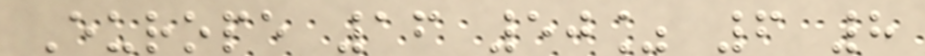Europe 16 50% 6 8
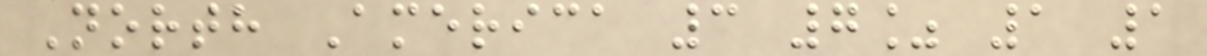North America 3 7% 1 1
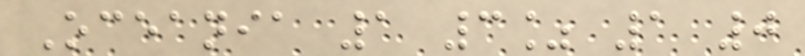Oceania 1 3% 1 0
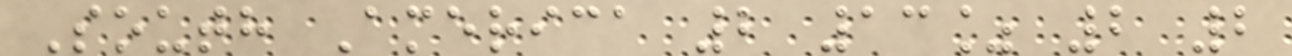South America 2 13% 2 2
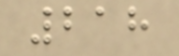218
